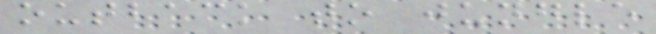outback to jungle
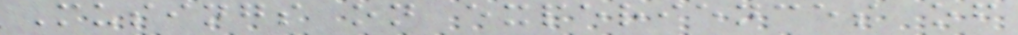Musings on experiences of
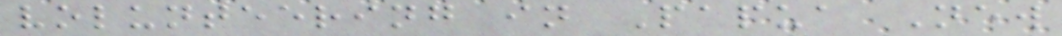volunteering in Papua New
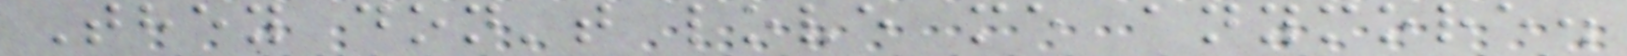They don't love me anymore.
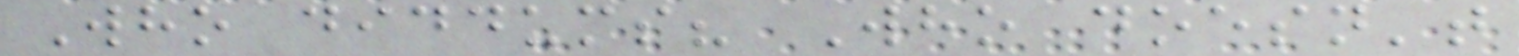Who diddums? Who doesn't
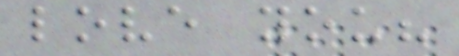love you?
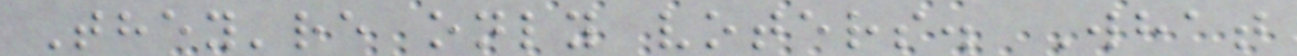They're only voters. What
